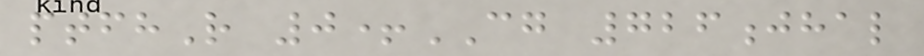ptfhR 0+CG 726jhal
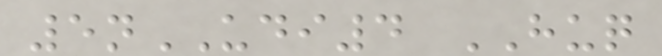5nUDI4 HUQ
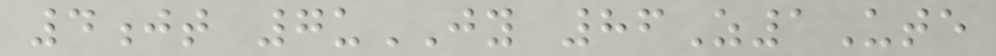4jt 7uJY 86Z1Ute
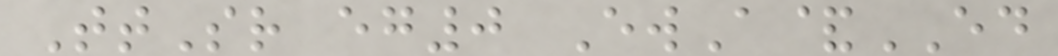TtSr eg0 EwA&ED
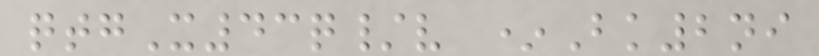qtgX43q/v *Bk2ni
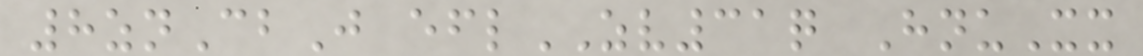8znCbJ eflZV31q HnuXx
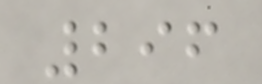296
